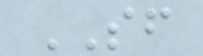SF
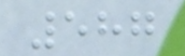587
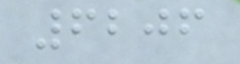6206
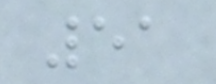51
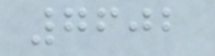7602
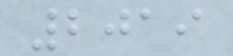2019
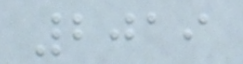2019
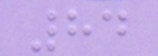84
